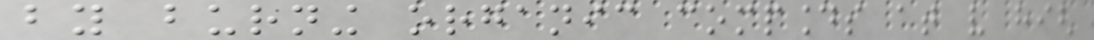by burning organic compounds at very high
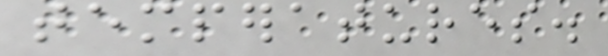temperatures.
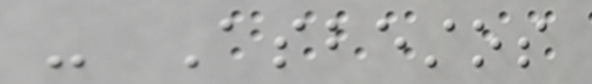- Asbestos
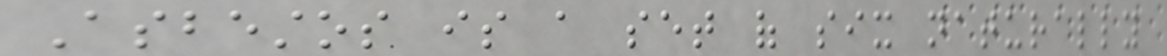Asbestos is a set of six naturally
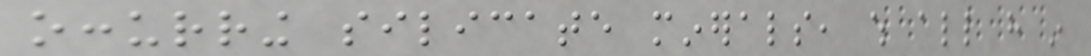occurring silicate minerals, which all have in
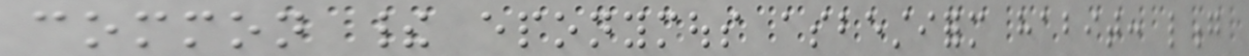common their eponymous asbestiform habit: long
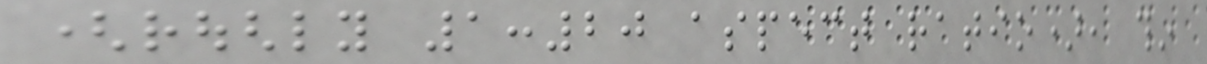(roughly 1:20 aspect ratio), thin
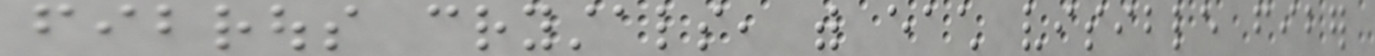fibrous crystals, with each visible fiber
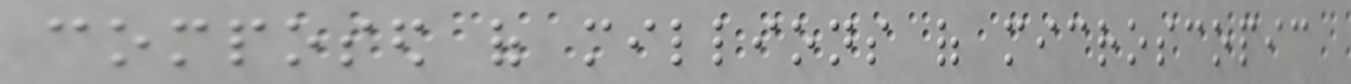composed of millions of microscopic
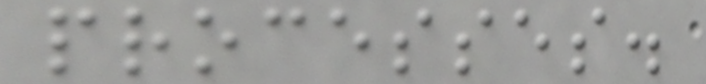processes.
